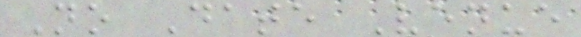No Date Venue
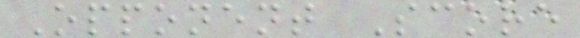Opponent Score
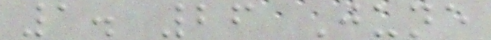1. 26 June
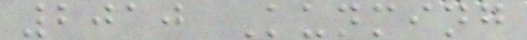2010 Kunming
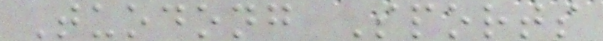Tuodong Sports
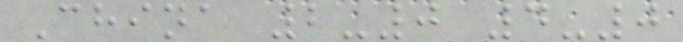China 2-0 4-0
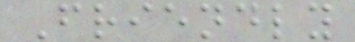Friendly
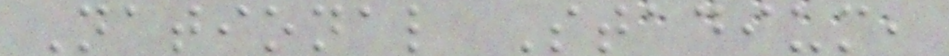National Stadium,
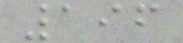196
